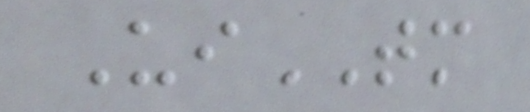UiTM
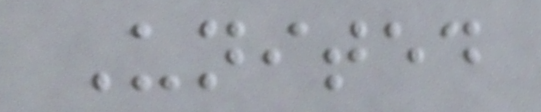United
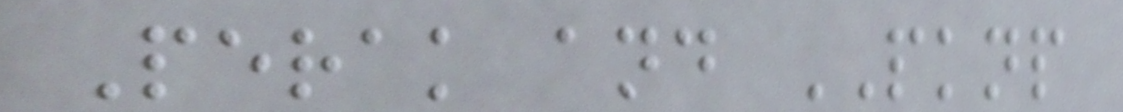Perak and PKNP
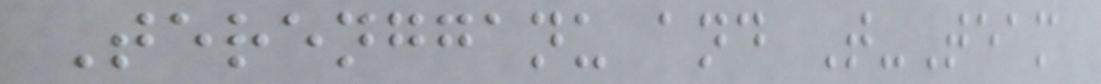Terengganu and T-Team
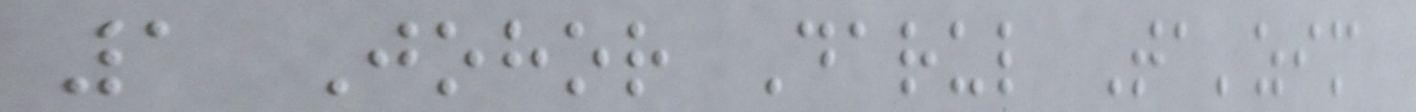1 Johor Darul Ta'zim
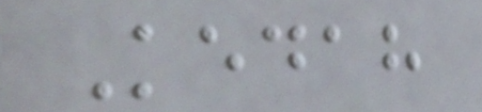Kedah
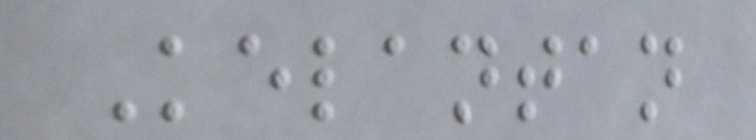Kelantan
